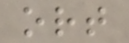ort
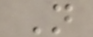N
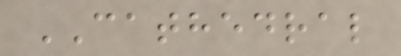CATHEDRAL
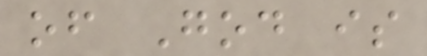of God is
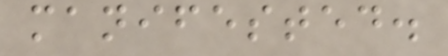manifested.
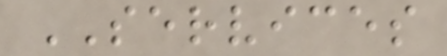SERVICES
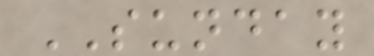SUNDAY
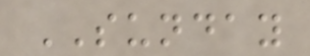SUNDAY
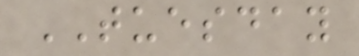TUESDAY
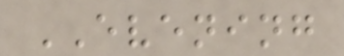EVENING
